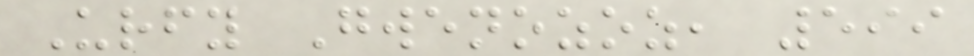Urfy Gwenozoz, 599
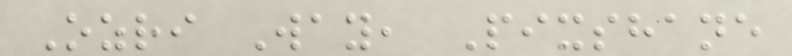Ozri Way, Pixshane
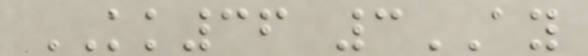KK36 3AY
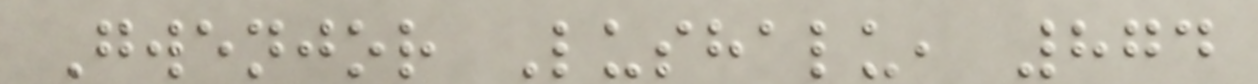Gwenjor Lushalu, 874
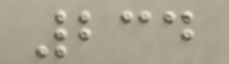234
